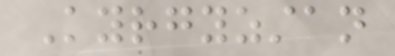Kyrgyzstan
